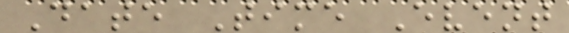Date Time Event
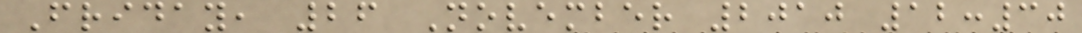Friday, 26 November 2010 12:30
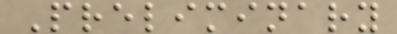Preliminary
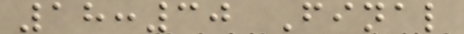18:30 Final
